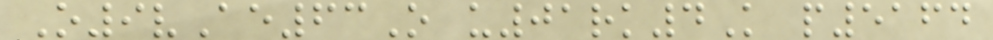O9vAe63O u01rk4K p5164
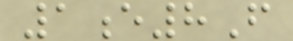1e8F
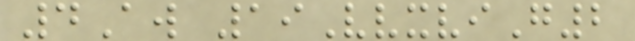4Aw 19VvxviG2
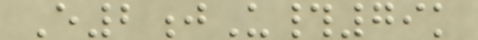E2jU#79k
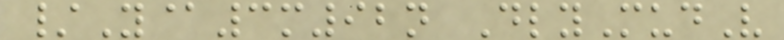/Y@3m92n DlyMudV
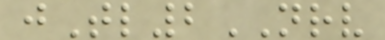jTl2NRV
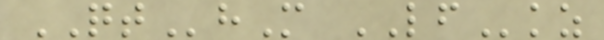QThM LFkz
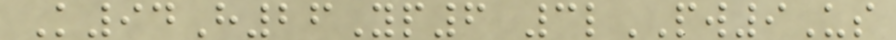K94H26Yp6 3lPW9Us
